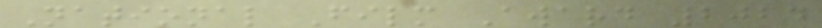National Film Award 2024
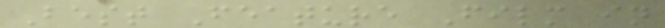Best Feature Film in
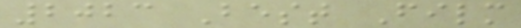2023 Best Film
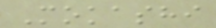Mokashi
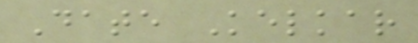Date Kelkar
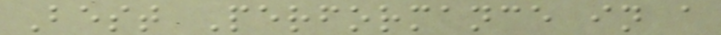Best Performance in a
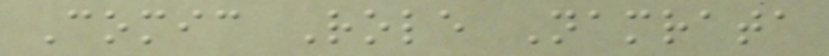Comic Role Namrata
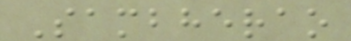Sambherao
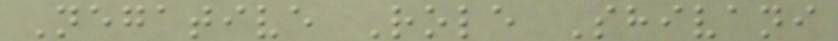Negative Role Shivani
